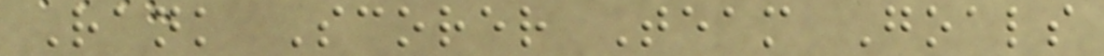Rank Scorer Team Goals
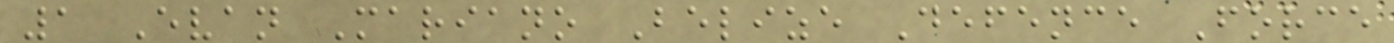1 Evan Mariano Belize Defence Force
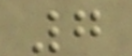7
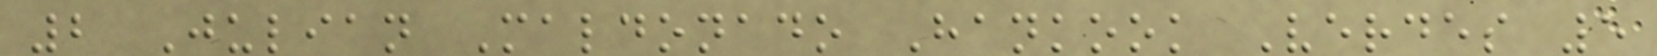2 Julian Maldonado Hankook Verdes 5
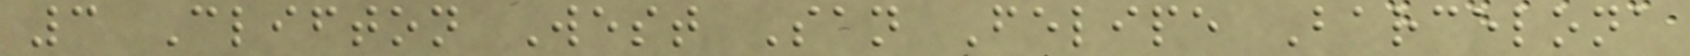3 Clifton West San Felipe Barcelona
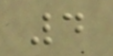4
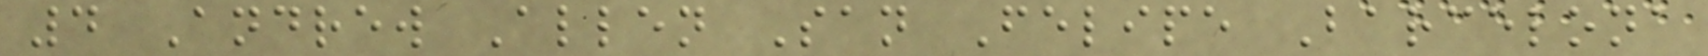4 Andrew Allen San Felipe Barcelona
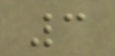3
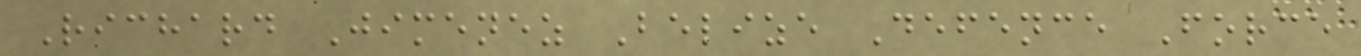Richard Jimenez Belize Defence Force
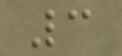3
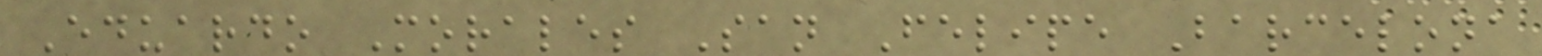Eduardo Morales San Felipe Barcelona
